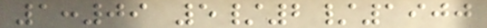1:09 5/2/1900
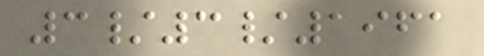3/3/1961
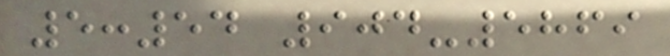5:54 904-5869
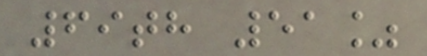69th 51%
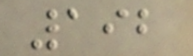192
